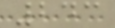243
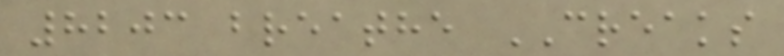8203 breathe CREAKS
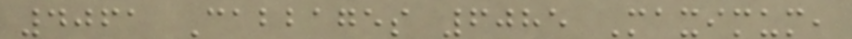4061 Cabbages 6085 Maximum,
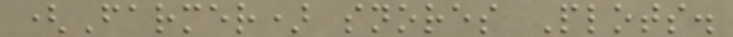(Farmer) snores Plots.
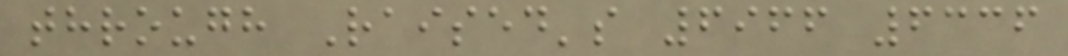through Raised's 6966 6336
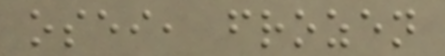osei, frozen
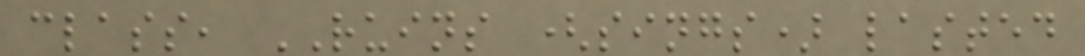class, RUINS (sings) lasted
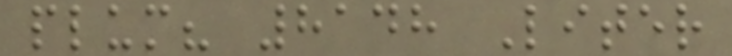plum? 8148 Liter
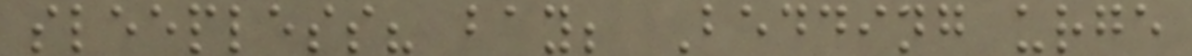sleepless? bay; Bedding urge
